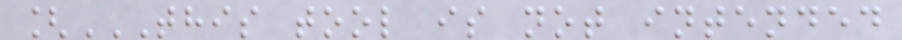[THIS TOOL IS NOT INTENDED
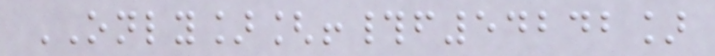ONLY][!#f54242]
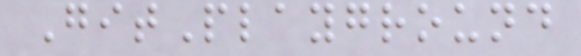GitPlayground
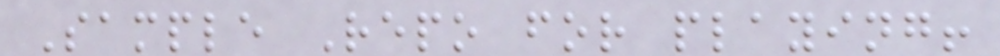Sample Repo for playing!
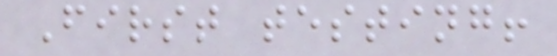First testing!
